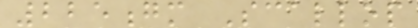225gm Scallop
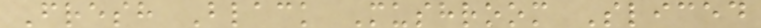Fresh Black Mushroom Sliced
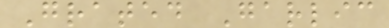Grated Garlic
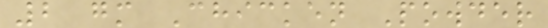2 gm Chicken Powder
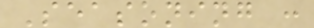Seasoning :
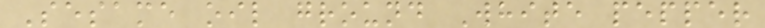Sesame oil ground White pepper
